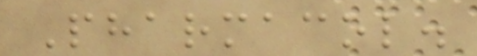Pharmacol.
